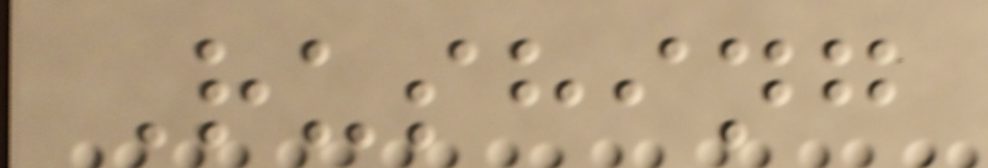Rushing
